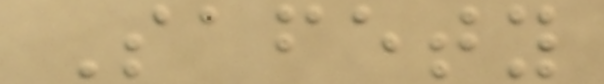Safety
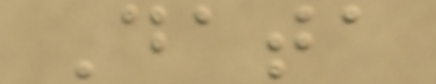Data
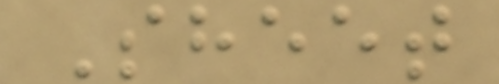Sheet
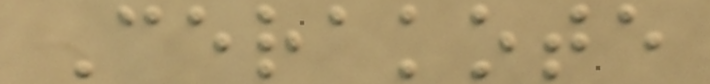Cerakote
